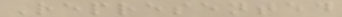Represented
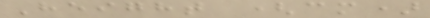Height (cm)
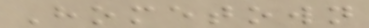Hometown
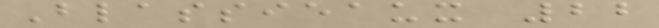Blassieaux 22
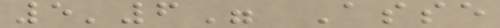5'6" Asse
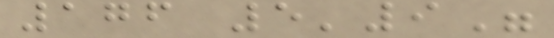176 5'9"
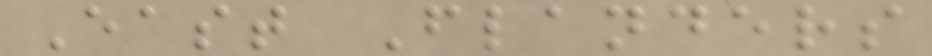East Flanders
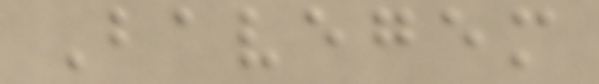Bavegem
